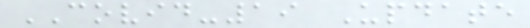COVID-19 Update
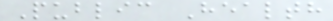Public Health
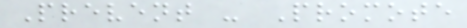Prevent - Promote
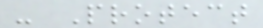- Protect
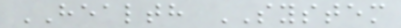HEALTH SYSTEM
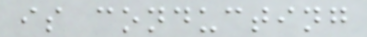is conducting
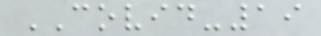COVID-19
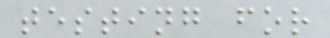testing for
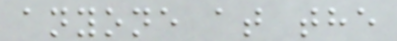anyone at the
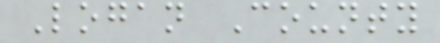Logan County
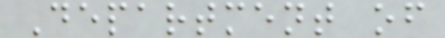Department of
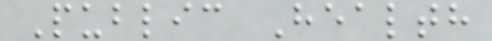Public Health
